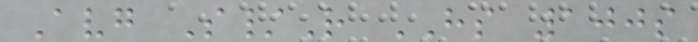Avg S/R HS 100s
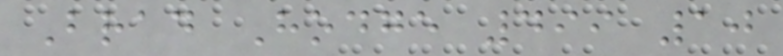Brad Hodge 499 10
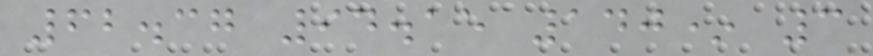62.37 94.15 140* 3
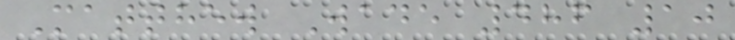Matthew Wade 486 10
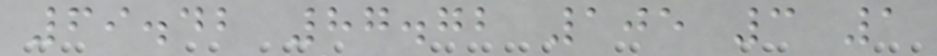69.42 87.72 105 3 1
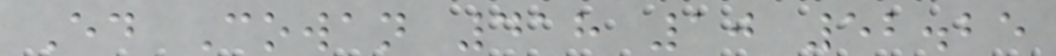Ed Cowan 418 10 52.25
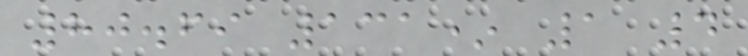80.69 131* 1 4
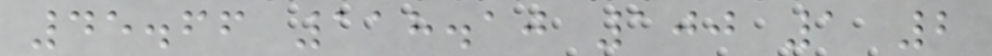45.66 118.10 100 1 2
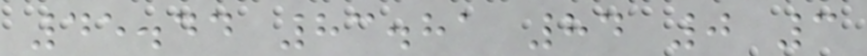45.44 83.81 84 0 3
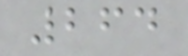264
